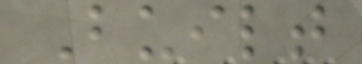Built
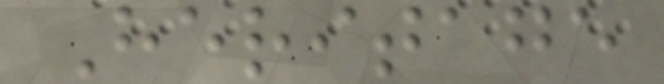Heritage
